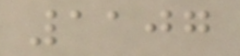1107
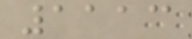1113
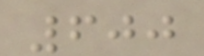600
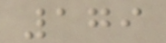179
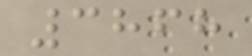3868
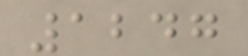1247
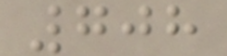708
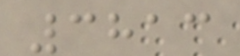3813
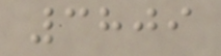3809
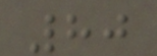80
